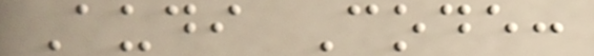Audi Code:
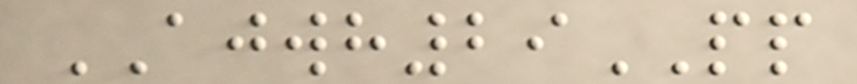AJWH29PP
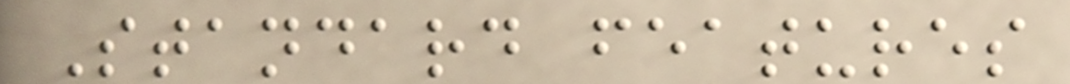Standard features
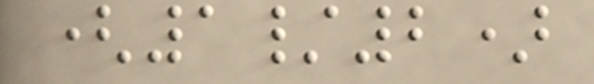(1/2)
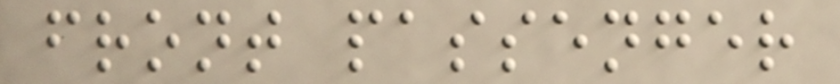front passenger
